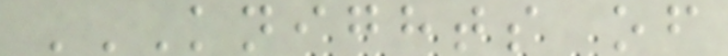KNIGHTS OF
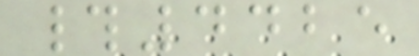#4425
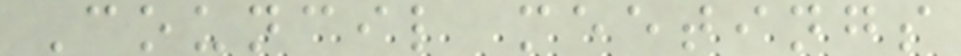Council meetings
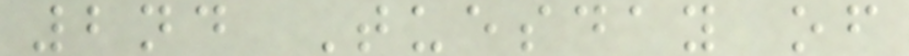2nd Tuesday of
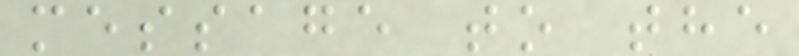message to the
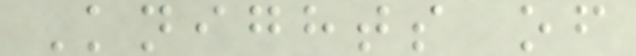Knights of
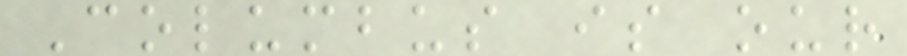Columbus is our
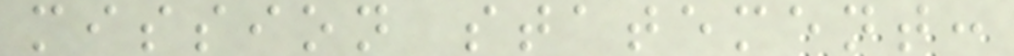mission statement:
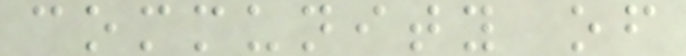community of
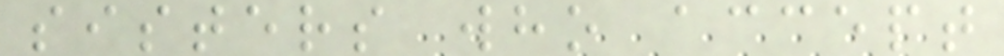sisters who accept
